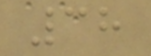38
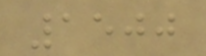1500
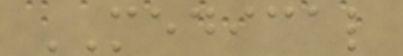MEDICAL
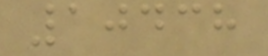10438
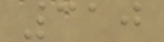310
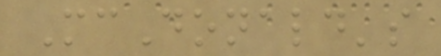McDonald's
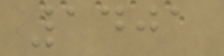1401
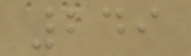249
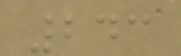243
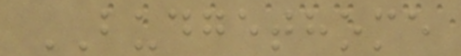BUDGETHOME
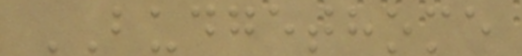BUDGETHOME
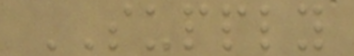SUPPLY
